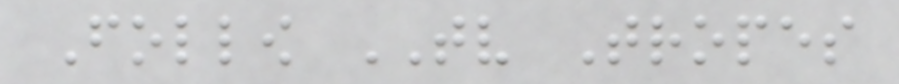Follow TV Tropes
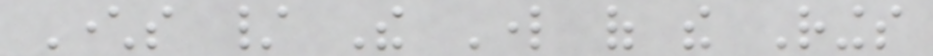Characters / The Lord of the Rings
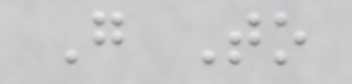Go To
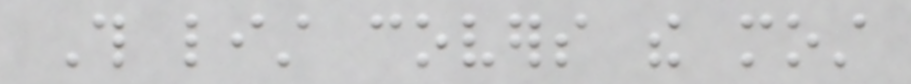This list covers the most
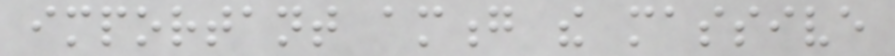important among the massive
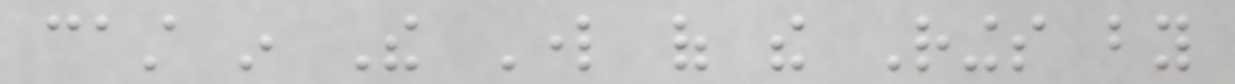cast in The Lord of the Rings by
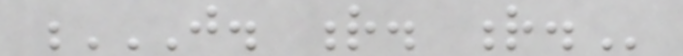J. R. R.
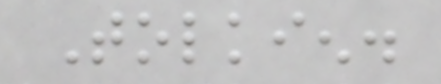Tolkien.
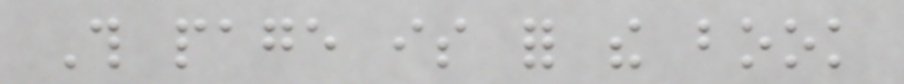This page is for the book
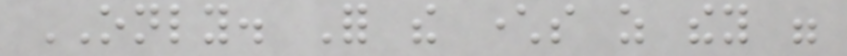ONLY. For the characters as they were
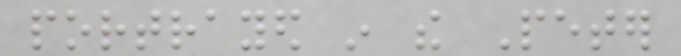portrayed in the Peter
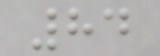84
